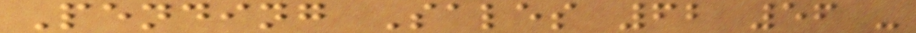Pending Sales 62 56 -
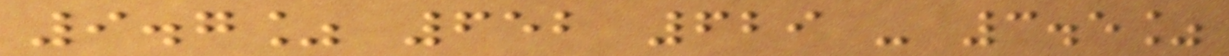9.7% 652 629 - 3.5%
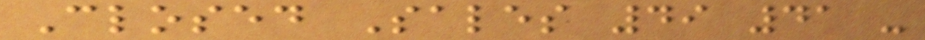Closed Sales 49 41 -
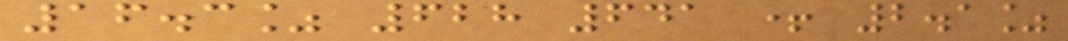16.3% 628 641 + 2.1%
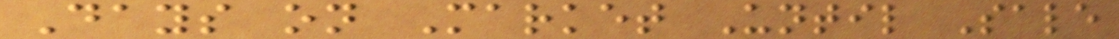Days on Market Until Sale
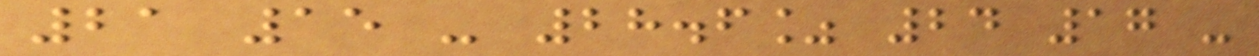21 15 - 28.6% 24 17 -
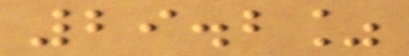29.2%
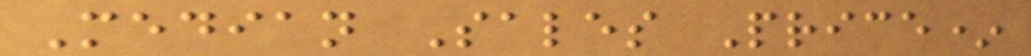Median Sales Price*
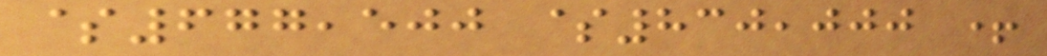$677,500 $830,000 +
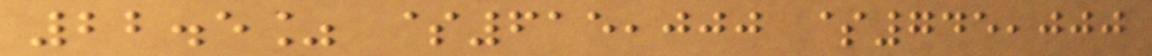22.5% $615,000 $745,000
